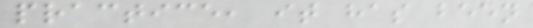practice, it has been
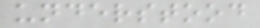understood
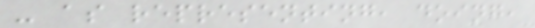- as representing, doing,
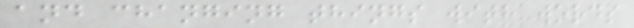and changing things with words
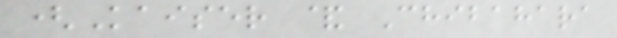(Kaiser & Chibahara
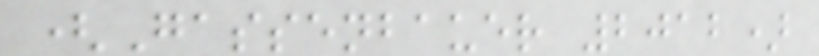(Gassenbauer 2012)
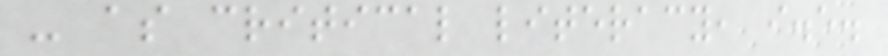- as critical literacy, i.e.
